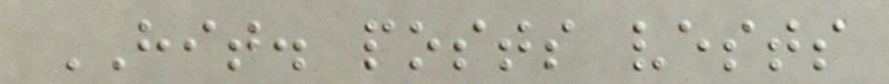HIT. posts vests
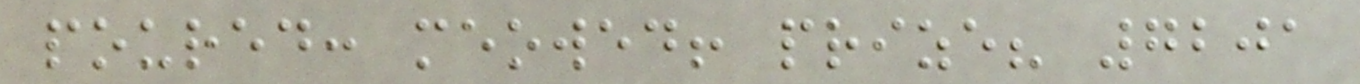poured: meowed! prize? 7201
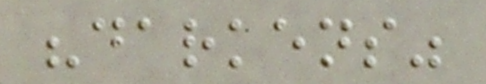"darkens"
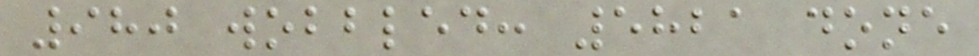980 wobbled: 5821 done
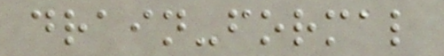drain-formal
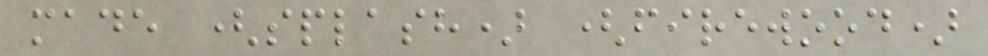made (splash) (firewood)
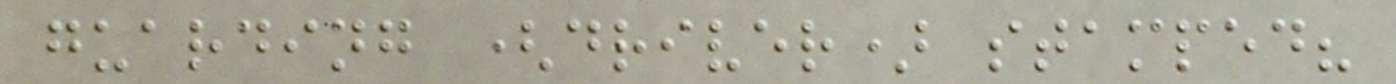guarding (driver) stamped?
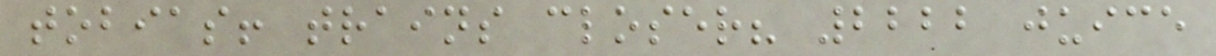tobias! trains closer? 2222 juice
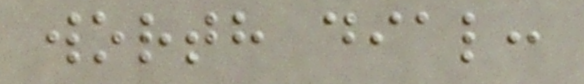worth dial:
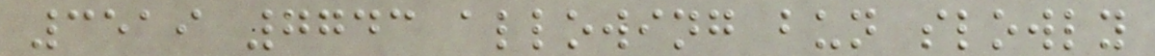3519 7743 allowing bun slowly
